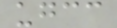ugcc
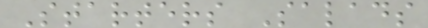Starters Salads
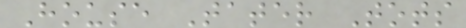House Tater Tots
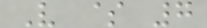V $ 7
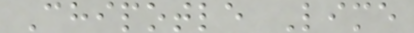Chipotle Lime
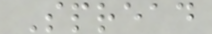Spread
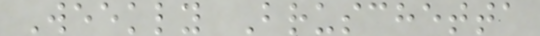Weekly Bruschetta
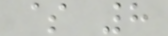$ 8
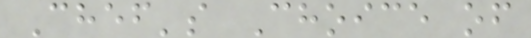Chef's Choice of
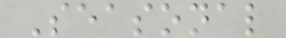Seasonal
